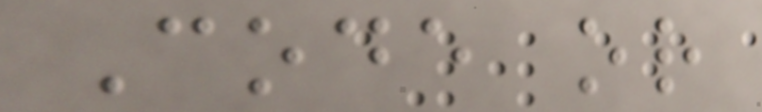Code or
